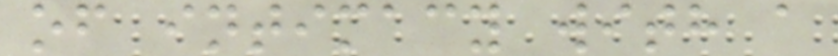of intimacy with a
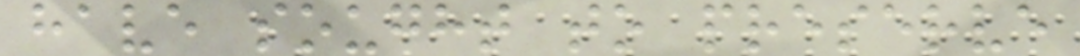have sought to preserve
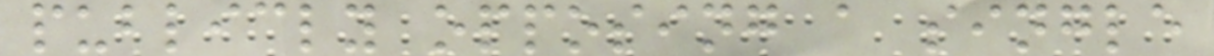publicly opposing a single
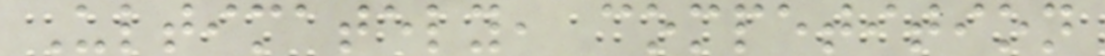Ultimately, competition
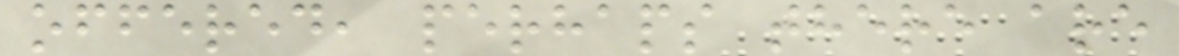offered, perhaps there are
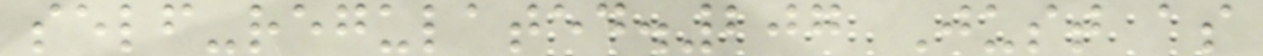self-regulated.207 Just as
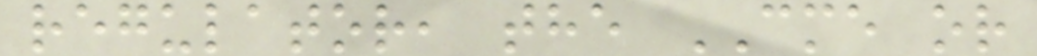regulator, the CME or
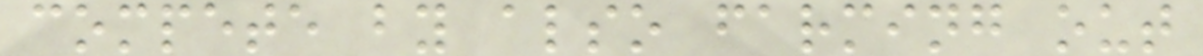compete by also farming out
